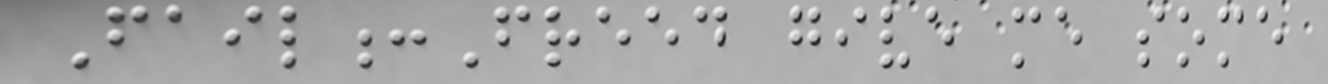Fail:Freed give me some
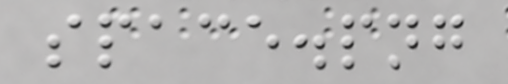space.png
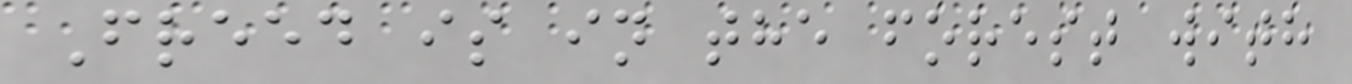Freed is in the forest with
